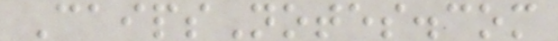CaipsNotes.com
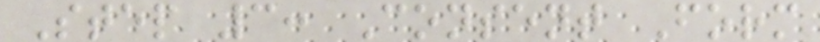Step 3: Consent Form
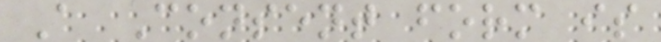A Consent form is
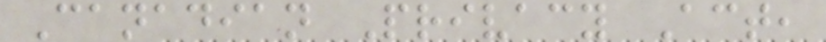Canadian Privacy Act,
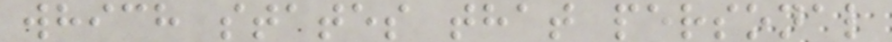which states that personal
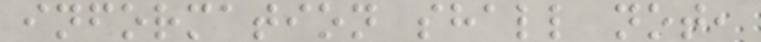information shall not,
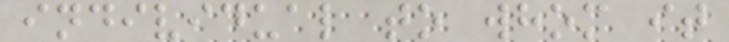individual to whom it
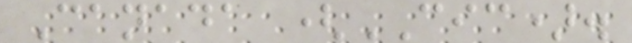Canada (CIC).
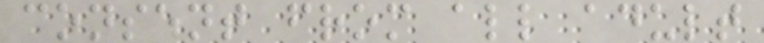consent from all adult
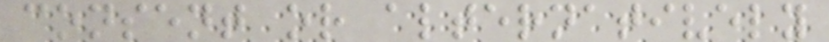consent or alternatively
